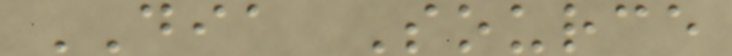DIA Source
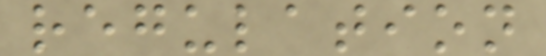regulation
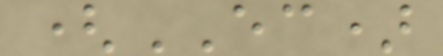(EC)
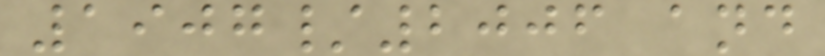1907/2006 and
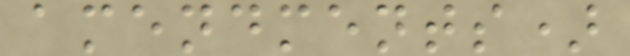amendments)
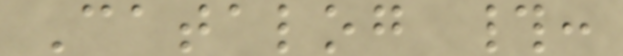Catalog #:
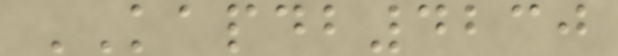KAPDB4230
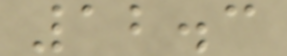12.3
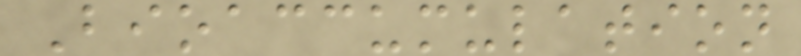Bioaccumulation
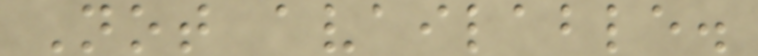Not available.
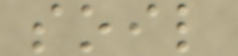soil
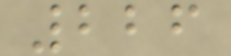226
